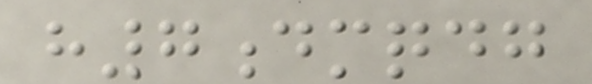h7dmqdg
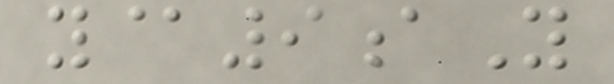y@9aY
